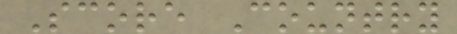Score Country
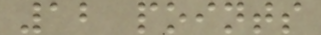12 points
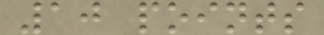10 points
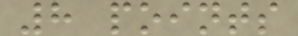8 points
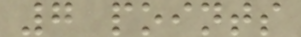7 points
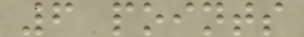6 points
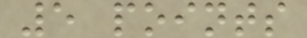5 points
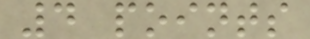4 points
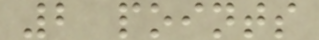2 points
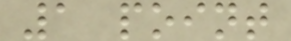1 point
